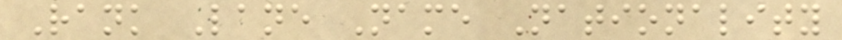Rank Lane Name Nationality
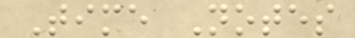Time Notes
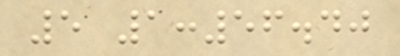5 1:56.40
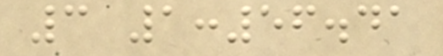3 1:56.41
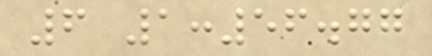6 1:56.77
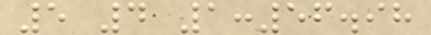5 4 1:56.98
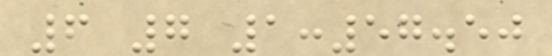6 7 1:57.50
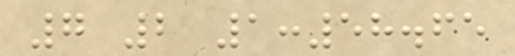7 2 1:58.65
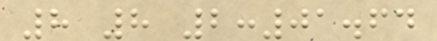8 8 2:01.64
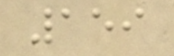159
